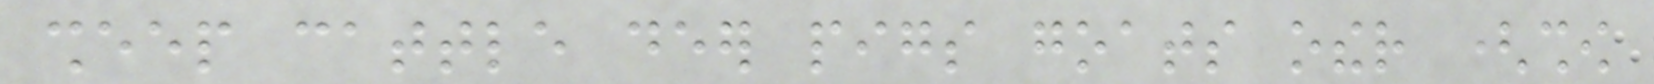sheep cattle deer pigs goats other (show
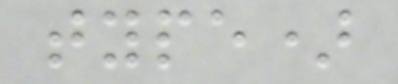type)
